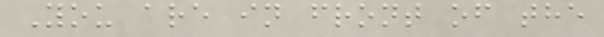You are in front of the
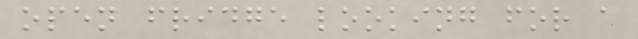open fridge looking for a
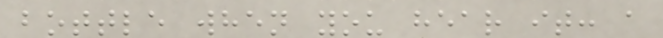bottle when you hear it: a
